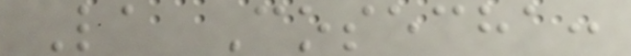La Cosecha:
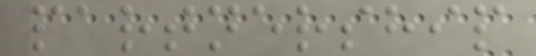partnership
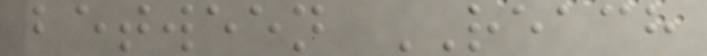between REACH
